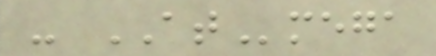- ATmega
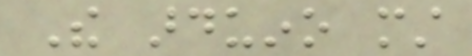The arduino must
